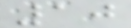10
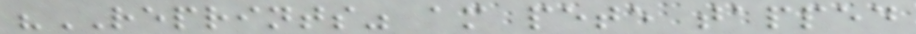"REPRINTS" am pete tapped
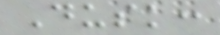Dusk:
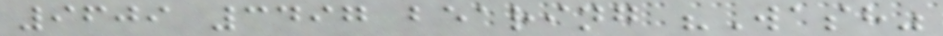9609 3497 bearing "Wash"
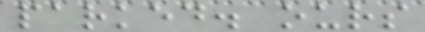parked. ours
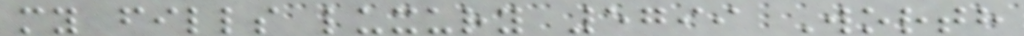my fills luxury 5799 Worth
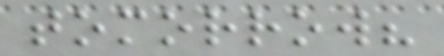tomorrow?
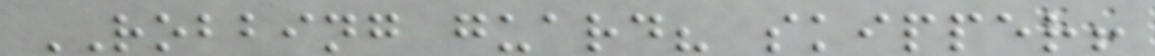ROBBING guard? skipper!
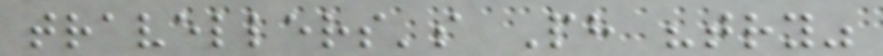travellers's Ph "try"
